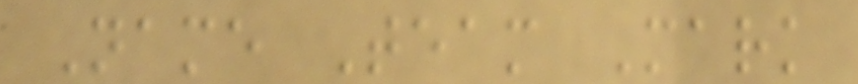Name Team Mark
